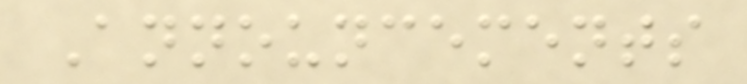Announcements
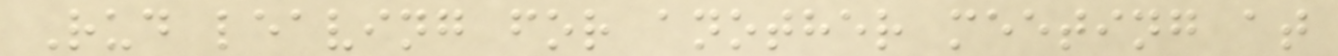Rud leaving for another meeting at
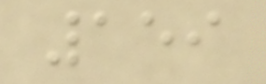159
